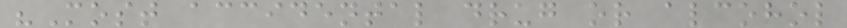"Most accidental drug or alcohol
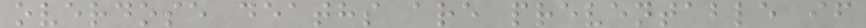overdose deaths are preventable if
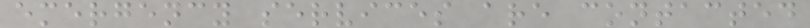emergency services are contacted
